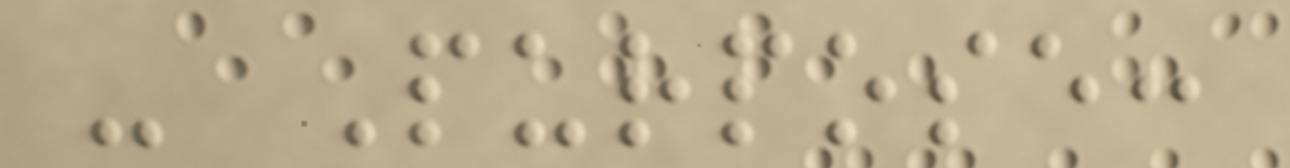- Purpose:
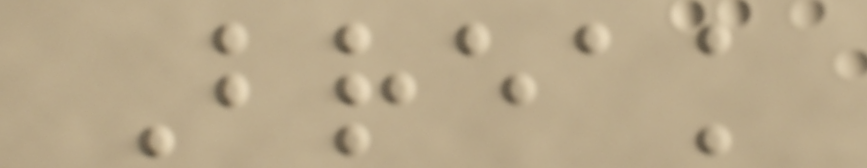Break
